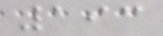193
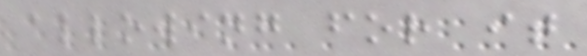allowing for it
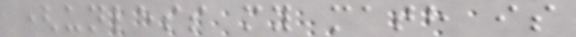(unless my math is
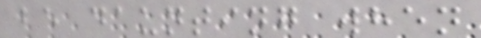be daunting when
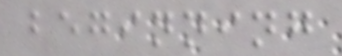beginning
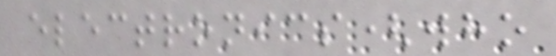electronics(who
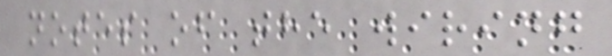notes of the wiring
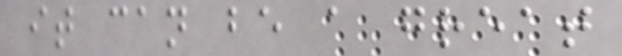it can be a great
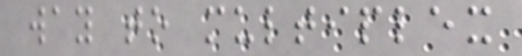way to multiplex
